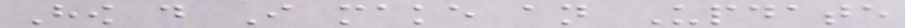How do I make an Update
